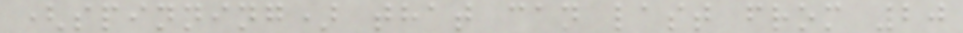(spinning) that can last from 20
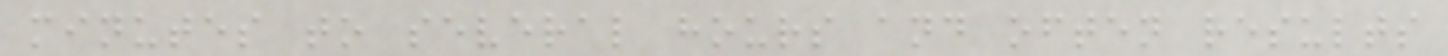minutes to several hours and often results
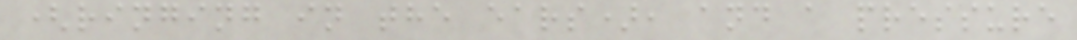(ringing in the ears), and a pressure
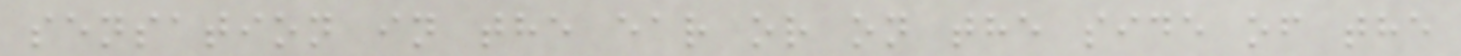sensation in the ear or on the side of the
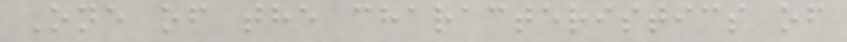One of the characteristics of
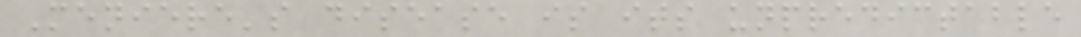Meniere's disease is its unpredictable
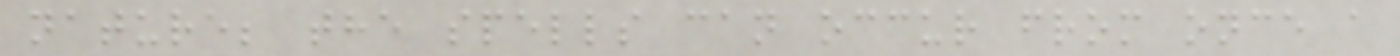nature; the spells can occur from once a
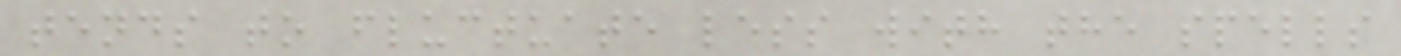tends to fluctuate less with the spells
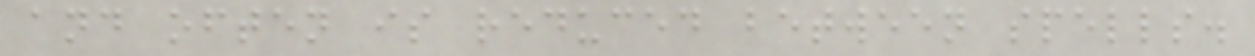and often is reduced between spells.
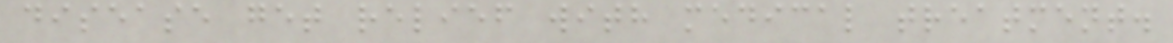disease get relief with medical treatment.
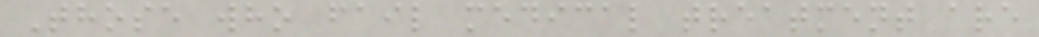Those who fail medical treatment are
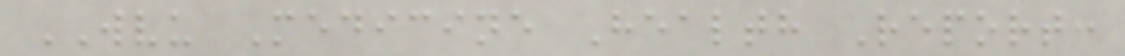WVU Medicine Health Report:
